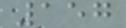157
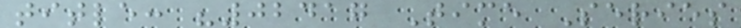title: "02417 Time Series
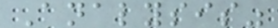Analysis"
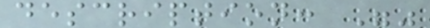description: ""
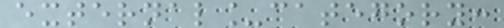external_category:
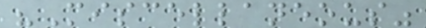"Miscellaneous"
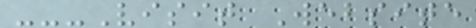---Visit Website
